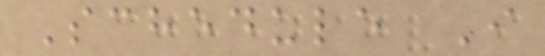Schedule I
